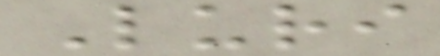Luri
